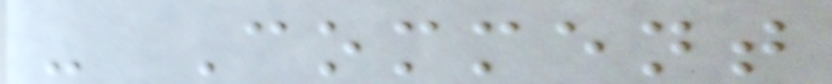- Comment
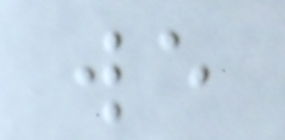we
